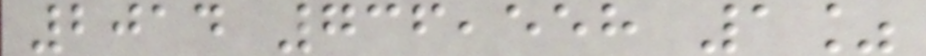2014 736,558 1%
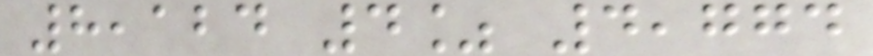8,124 4% 4,774
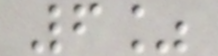6%
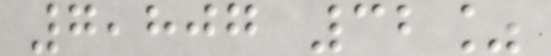7,807 32%
